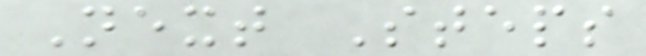Next Steps
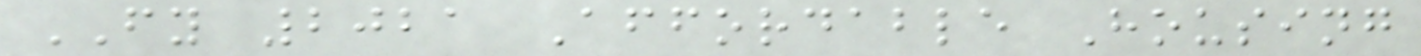FY 2021 Affordable Housing
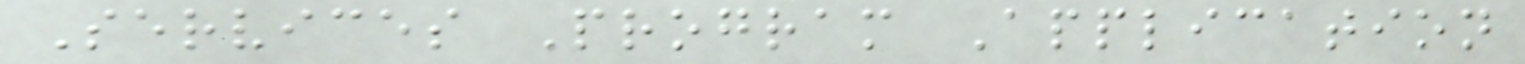Services Program Application
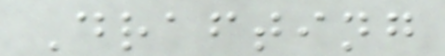Drafting
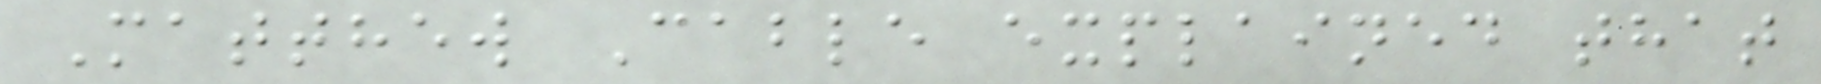Matthew Cable explained that
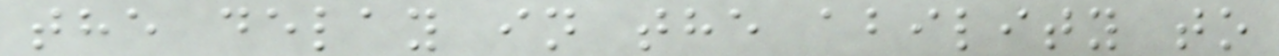the delay in the ability to
